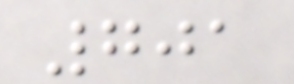701
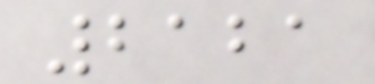2121
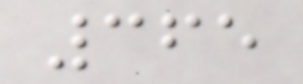365
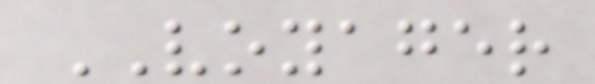VOYAGER
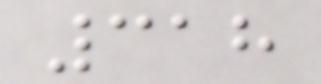318
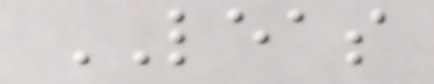LEAS
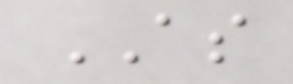AS
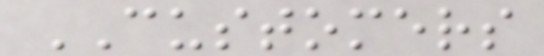CUSTOMERS
